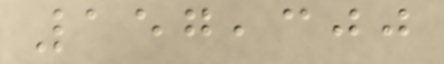157,300
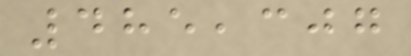485,307
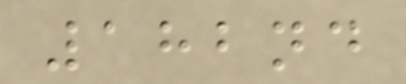182nd
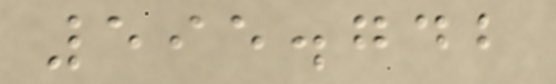595.742
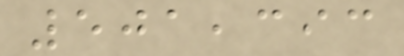501,393
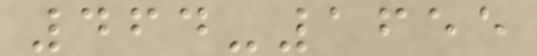464-1655
